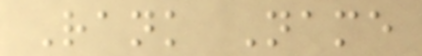Rank Name
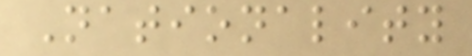Nationality
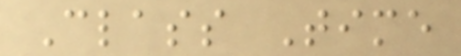Class Time
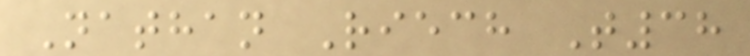Nathan Riech T38
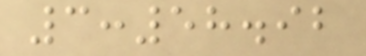3:58.92
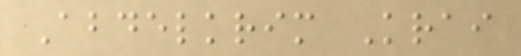Abdelkrim Krai
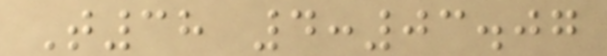T38 4:03.07
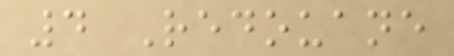4 Redouane
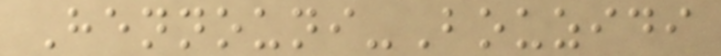Hennouni-Bouzidi
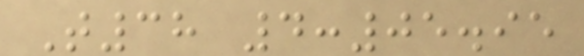T38 4:05.95
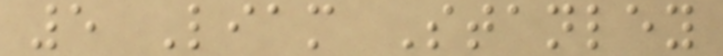5 Liam Stanley
